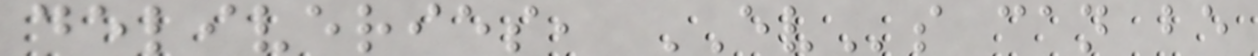deliveries, EVs can be
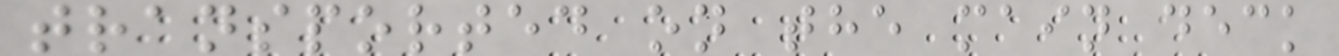transported on the main deck
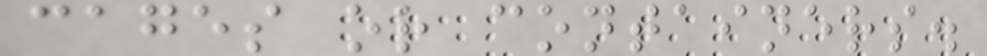cages or containers.
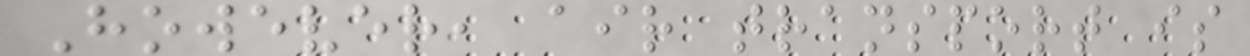However, air transport is
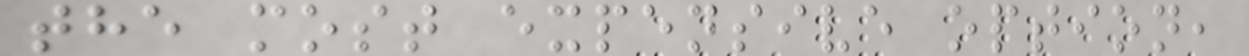the most expensive option,
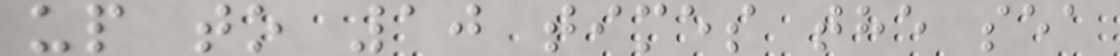up to 10 times the sea
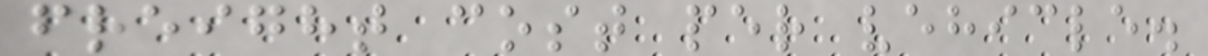freight cost per vehicle.
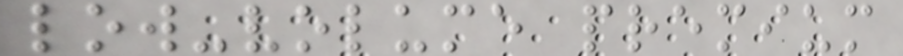low-volume premium
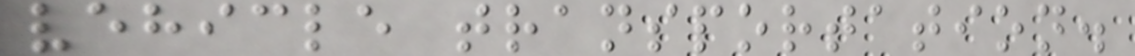vehicle transportation.
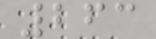263
